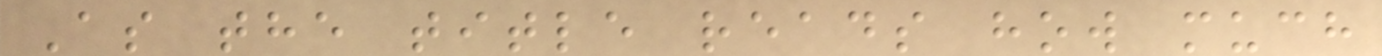As the title reads how much
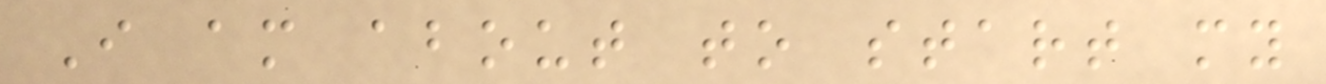I am about to start my
